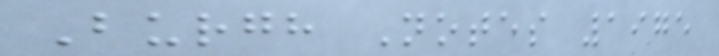Burgh Notes 1975
